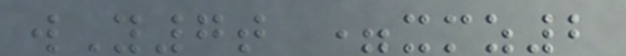wY7t =xmz2
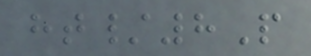ht/8P
